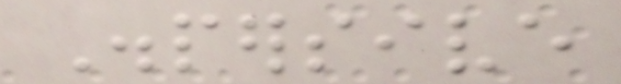Dispersive
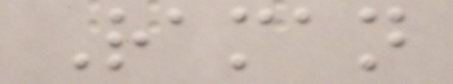Raman
